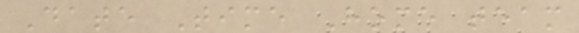Date Time Home team
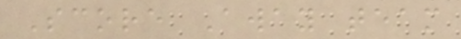Score Away team
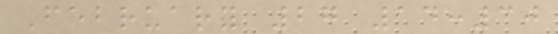February 27 14:30
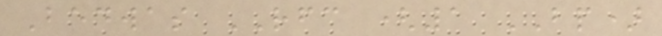Bedwas RFC (1 BP)
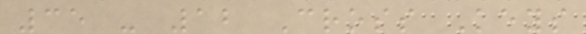35 - 12 Cross Keys
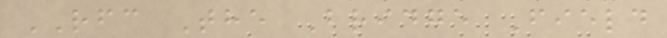RFC The Bridge Field
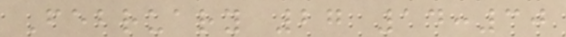February 27 14:30
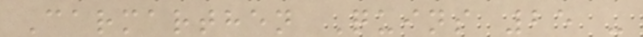Carmarthen Quins 25 -
